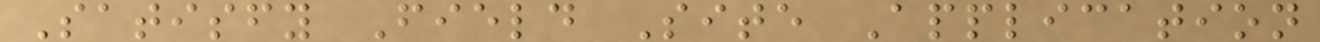Satisfy Field Site Application
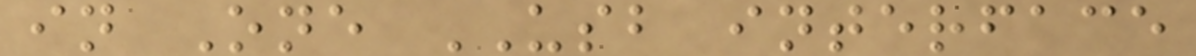in One USB interface
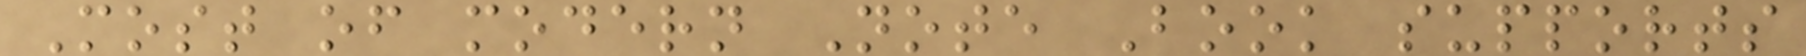Most of modern Note Book supports
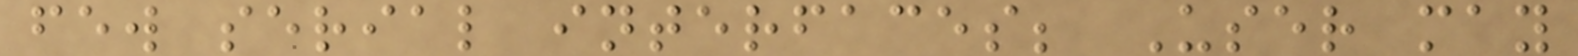few serial interfaces; User may
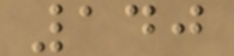140
